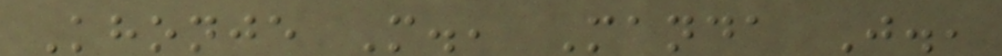Khonje M., Manda J.,
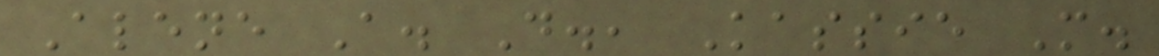Alene A. D., Kassie M.
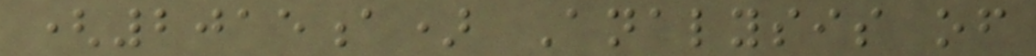(2015a) Analysis of
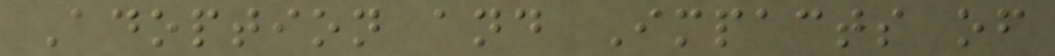Adoption and Impacts of
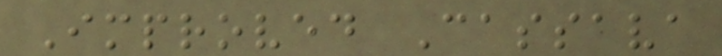Improved Cassava
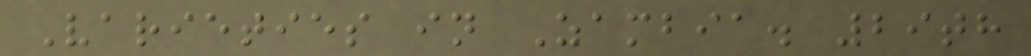Varieties in Zambia. 29th
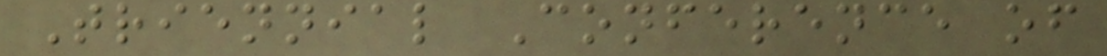Triennial Conference of
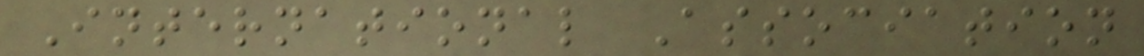International Association
